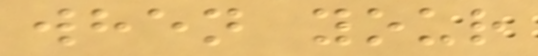when your
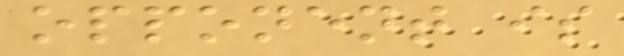opponent is
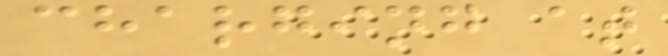charging at
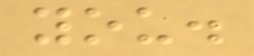you.
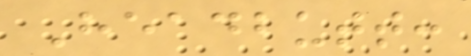Headbutt:
